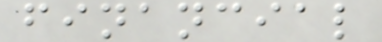financial
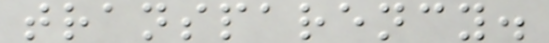transparency.
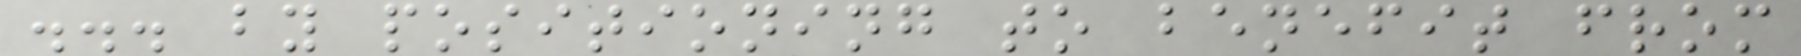... by positioning to benefit from
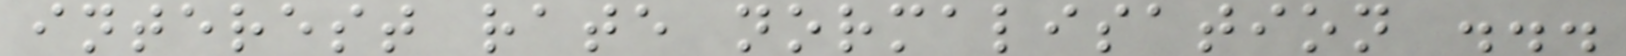interest rate normalisation ...
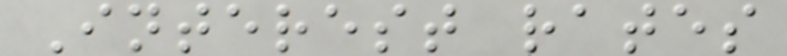Interest rates
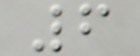6
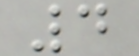4
